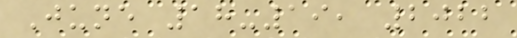June 18-19, 2022
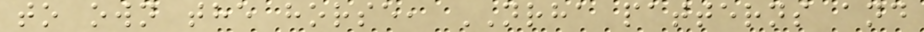to own the horse, NRHA patterns and
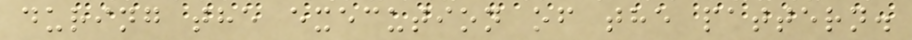during the execution of the pattern.
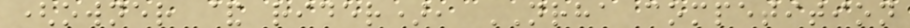(owner & rider), NRHA competition
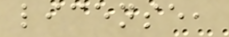license,
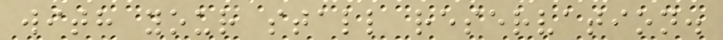with your stall reservation.
